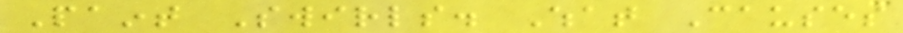Paint Swirls. What Causes
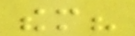them?
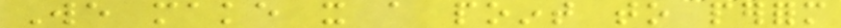We make it a point to perform
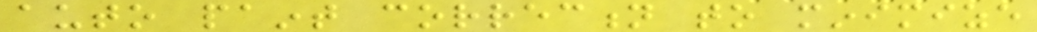auto paint correction to minimize
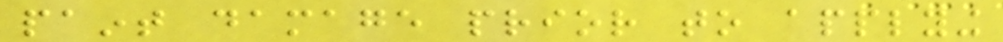paint damage prior to applying
